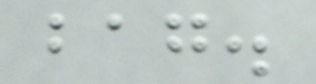bag.
